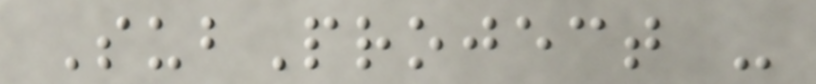SubProject -
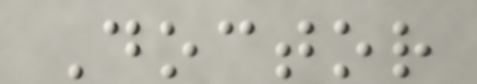Doctor
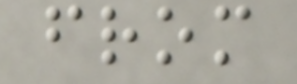from
